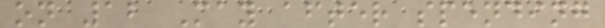on 12 May after spending
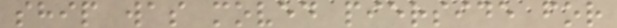ship was moved pierside for
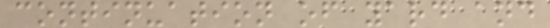continuation of yard and
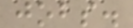jobs.
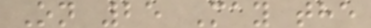On 25 May the
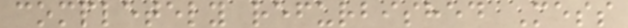completely refurbished Mess
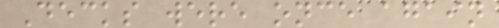Decks were once again
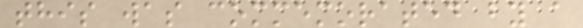this was commemorated by a
